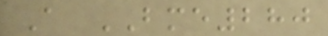A BME280
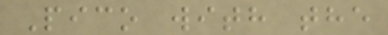Pico with the
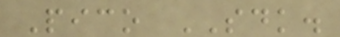Pico SDK.
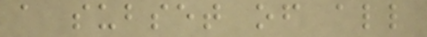a subset of all
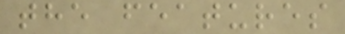the features
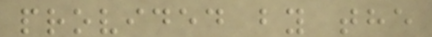provided by the
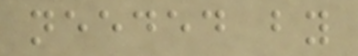needed by
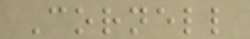Cornell
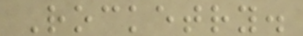Rocketry.
